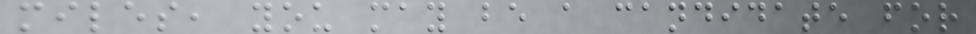miles, you may be a candidate for
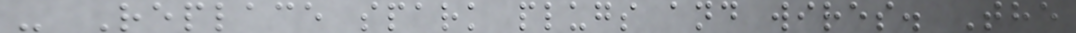- Replace spark plugs and wires. The
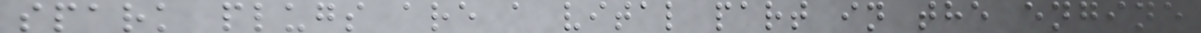spark plugs are a vital part in the engine
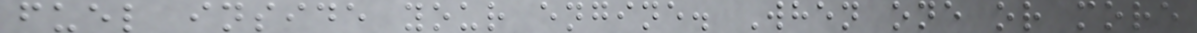fuel inside your engine. When one or more
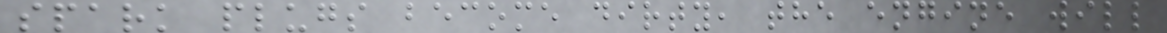spark plugs become dirty, the engine will
